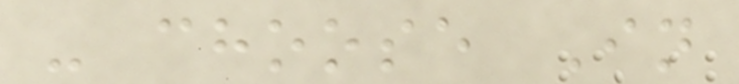- choose In
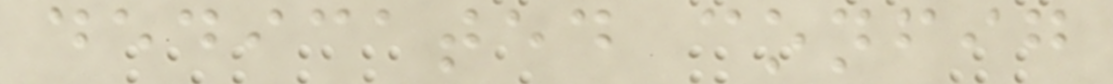dedicated config
